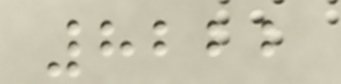8222
